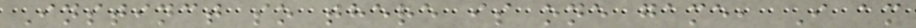Instinct so there is one game, I am
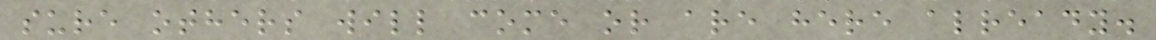sure others will come or are here already.
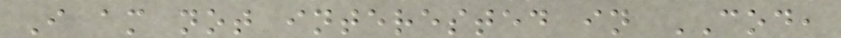I am not interested in COD,
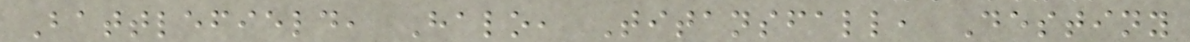Battlefield, Halo, Titansfall, Destiny
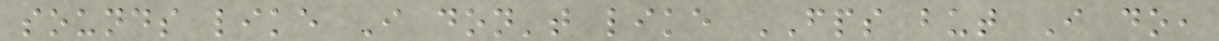sounds like I don't like FPS but I do,
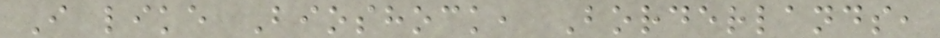I like Bioshock, Borderlands,
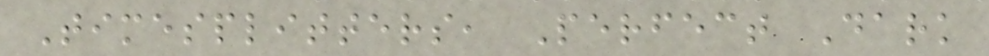Timesplitters, Perfect Dark
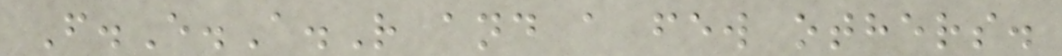F.E.A.R and a few others.
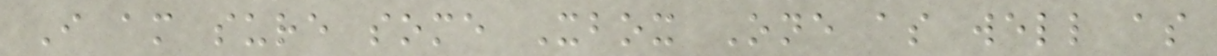I am sure some Xbox One as well as
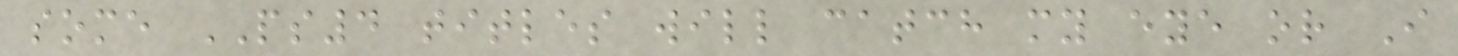some PS4 titles will catch my eye or I
